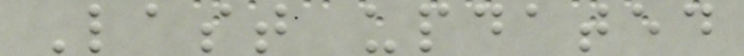Last updated
